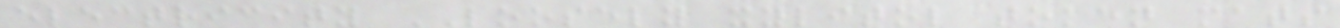electricity LOOSELY xylitol token mats
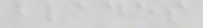blades
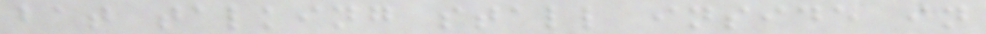bat talking stall inside in
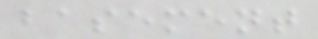basement
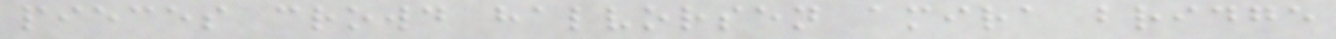pieces crowd halvorsen amira bridge
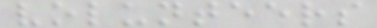volunteers
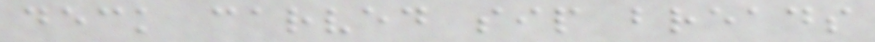deck carved sip breads
